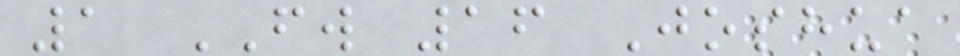1 FW 16 Joshua
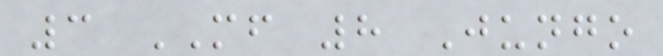3 MF 8 Jungo
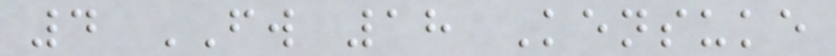4 FW 18 Kensuke
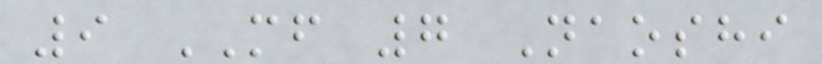9 MF 7 Naoshi
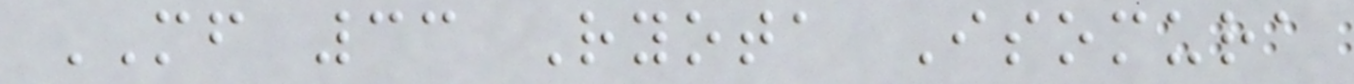MF 33 Ryota Isomura
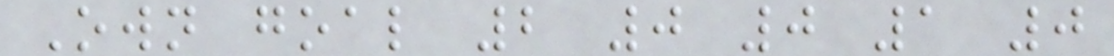Own goal 2 0 0 1 0
